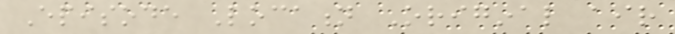Episode Location Original air
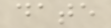date
